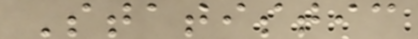Statistic
